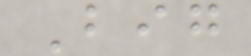Big
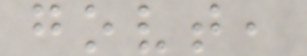govt,
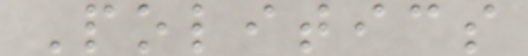Politics
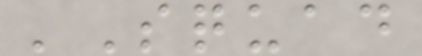'Squad
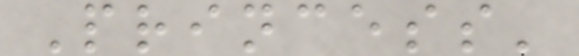Princess'
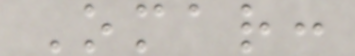Omar:
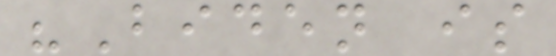"Biden is
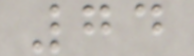74
